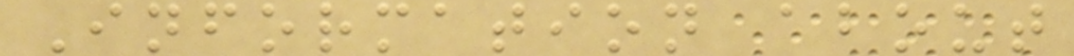Information about
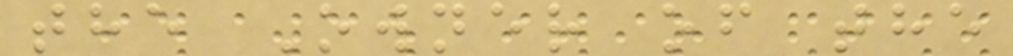the Owner of the
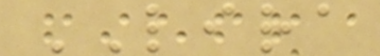LIRA
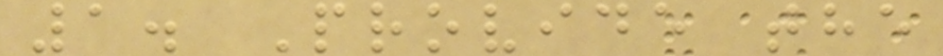1. Provide the
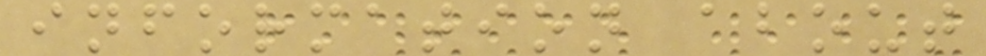information about
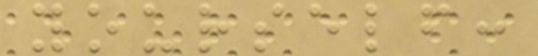yourself:
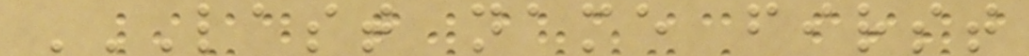LAST NAME FIRST
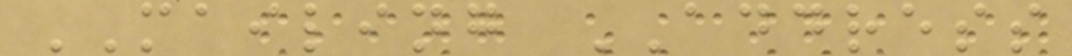MAILING ADDRESS
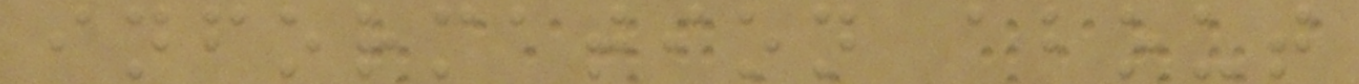information about
